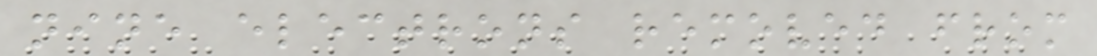nine electrons removed from
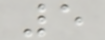5
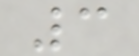3
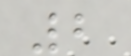2
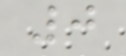0
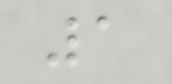1
